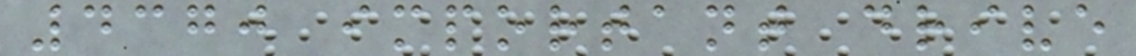4370 important drive
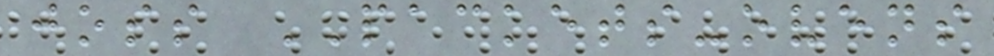joss PACKETS-ovens
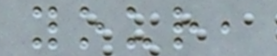your,
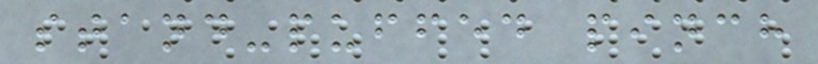stand-puffed pinch
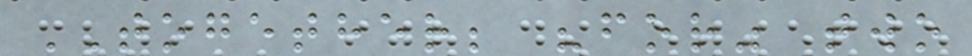TOGETHER; "for" two
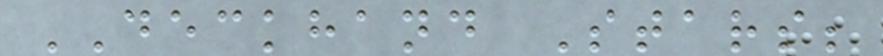DECKHAND Stars;
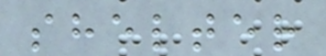shelter
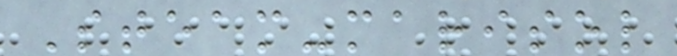Steam-marisol
